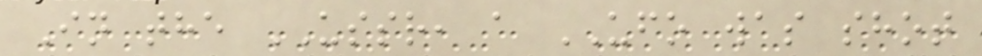In the USSR, a UFO was shot
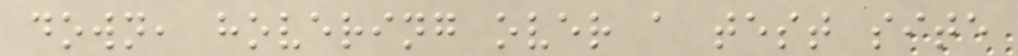down, hovering over a test site
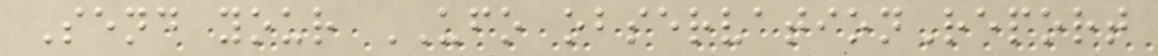Send your UFO observationReport
